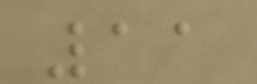11
